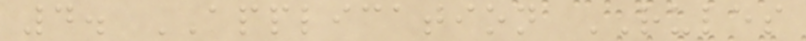4. APPLICATION RULES
